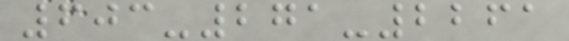603-271-2261
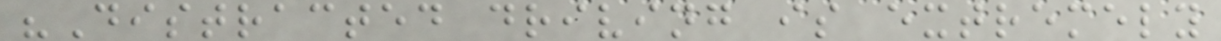"Distracted driving is extremely
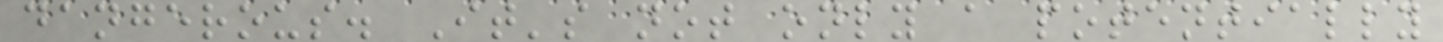dangerous. It's not only a potentially
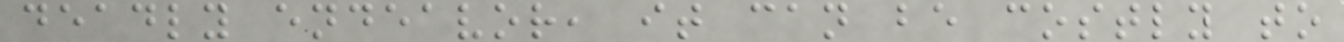deadly endeavor, it can be costly to
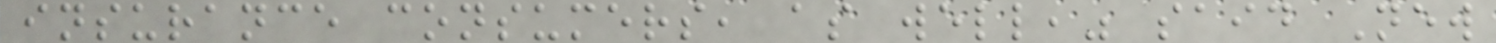insurance consumers, as well," said New
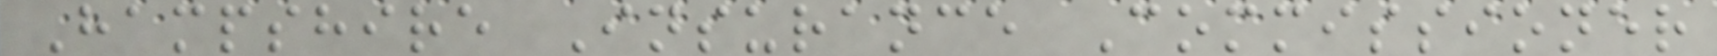Hampshire Insurance Commissioner
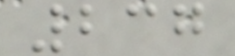237
